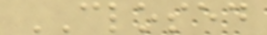CLOSED
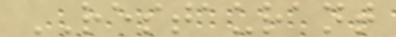RESTAURANT
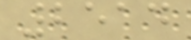2514
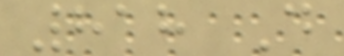818 D
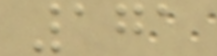171
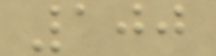100
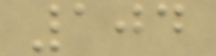104
